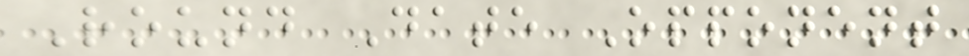Round Date Opponent
